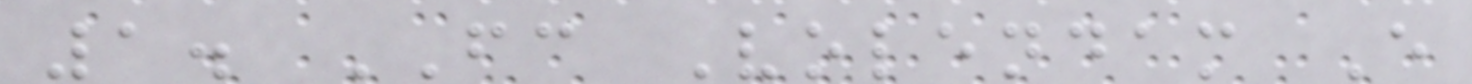1. FC Volendam E
